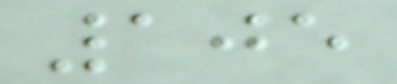105
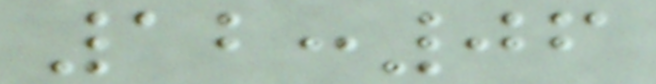12:06
